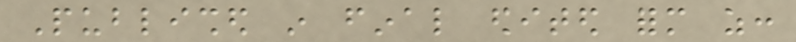Published in final edited form as:
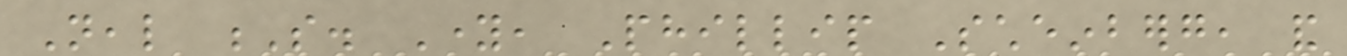Neal S. Young, Phillip Scheinberg, and
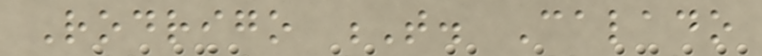Rodrigo T. Calado
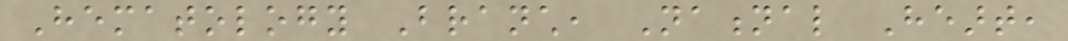Hematology Branch, National Heart,
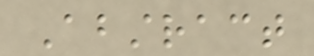Abstract
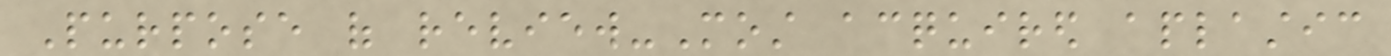Purpose of review-Most acquired aplastic
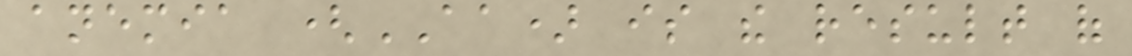anemia (AA) is the result of
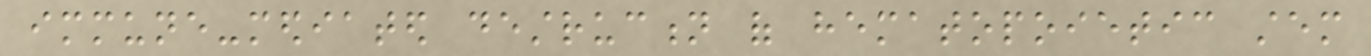immune-mediated destruction of hematopoietic stem
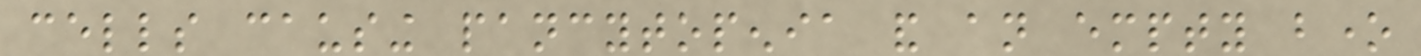cells causing pancytopenia and an empty bone
